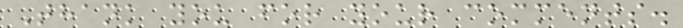Thank you for your comments.
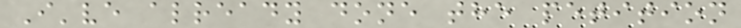I've already done the petition
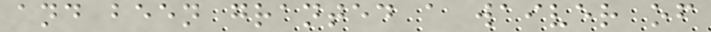and been granted a waiver of
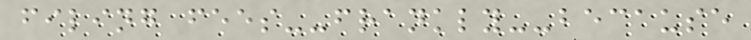filing fees--frankly--because
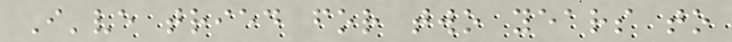I've tried for two years to
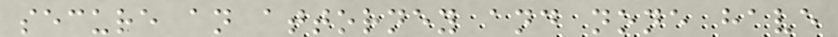secure an attorney and none have
